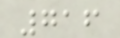716
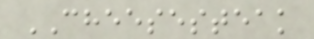CHEESESTEAK
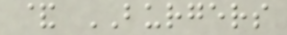& BURGERS
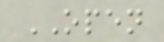OPEN
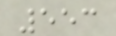553
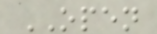OPEN
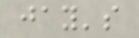jay's
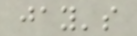jay's
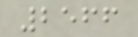2566
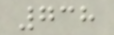738
